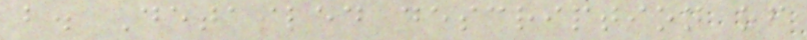b. Detailed description of
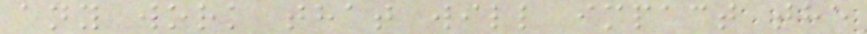any work that will impact the
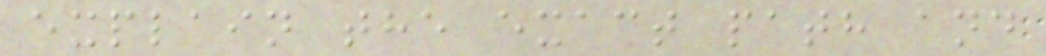explain the exact path and
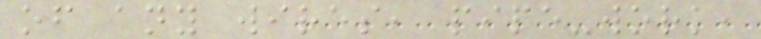of any wires, pipe-work,
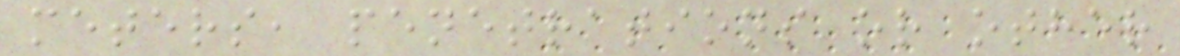meters, penetrations or other
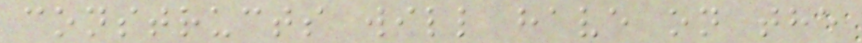constructs will have on the
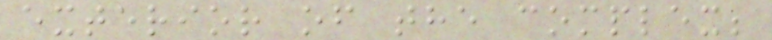exterior of the complex;
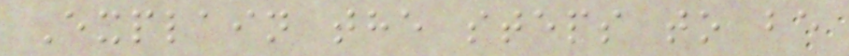Explain the steps to be
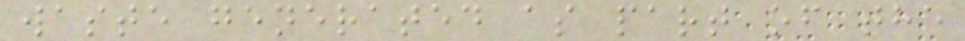waste generated as part of the
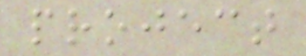project
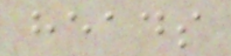heads
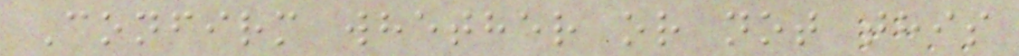Confirm whether or not this
